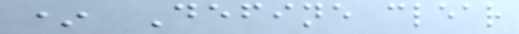* Define clear
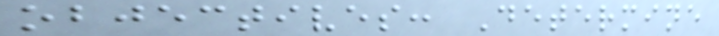objectives: Determine
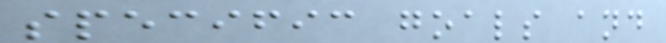specific goals and
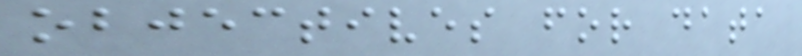objectives for data
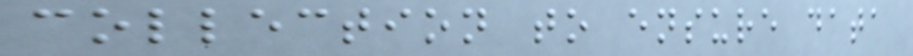collection to ensure data
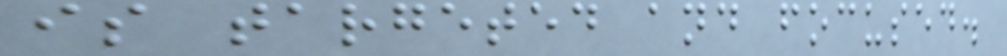is targeted and focused.
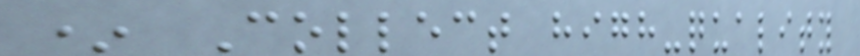* Collect high-quality
